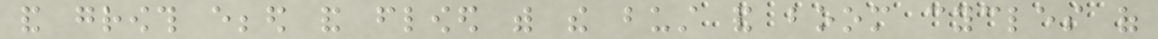and growth ebbed and flowed with the bust and boom cycles of
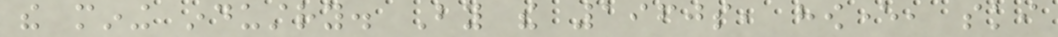the mining industry. By the 1960s, however, ski
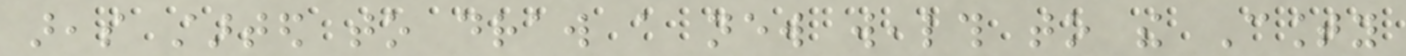areas started to draw a new wealth to the County
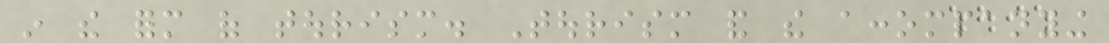in the form of tourism. Tourism and the accompanying
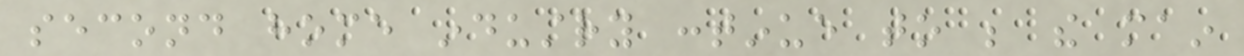second home industry continue to be the main
